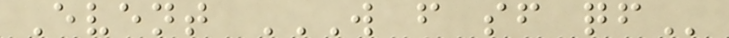Event W F SF QF
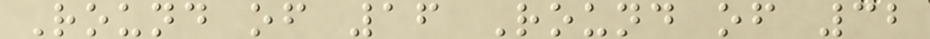Round of 16 Round of 32
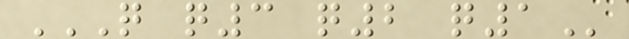Q Q3 Q2 Q1
